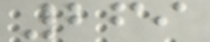269
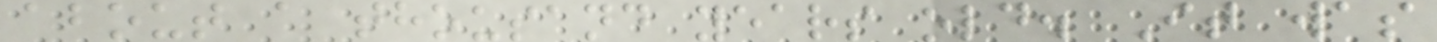about a thousand years old. It was
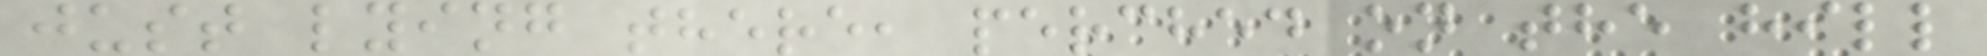just lying there, perched on the hill
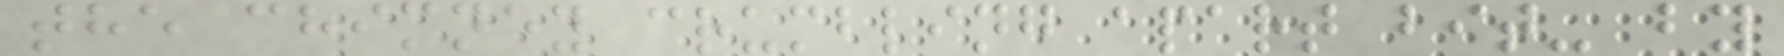the chimney crumbling apart bit- by
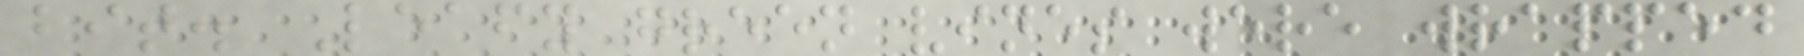bit. Leafy green vines were wrapped
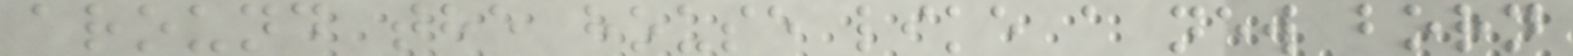around the house like a new born
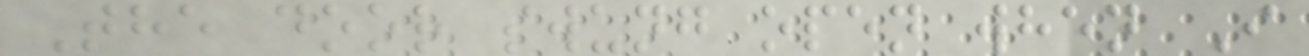The door swung open when I
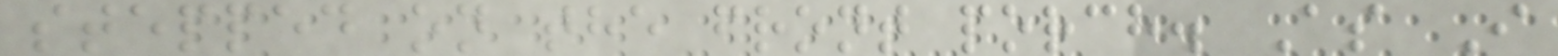stepped on the front porch. As I
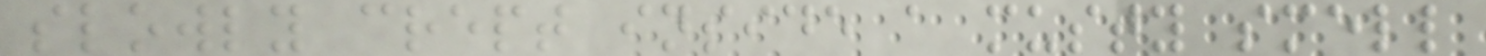slowly crept inside a musty smell
